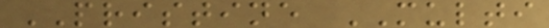PRISTINE MULTI
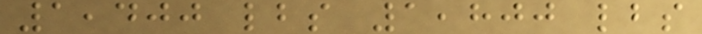1,400 lbs 1,800 lbs
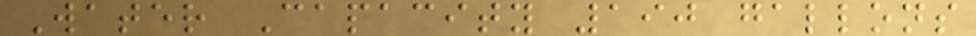Water Capacity 190 gallons
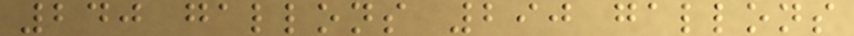240 gallons 290 gallons
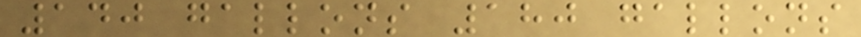140 gallons 180 gallons
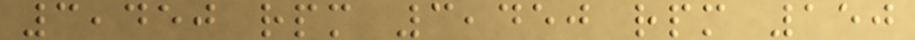3,450 rpm 3,450 rpm 150
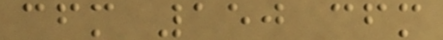cfm 150 cfm
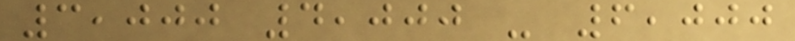3,000 4,000 - 6,000
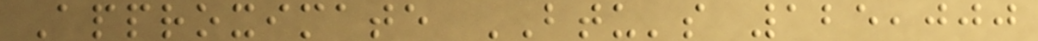Approximate BTU's 125,000
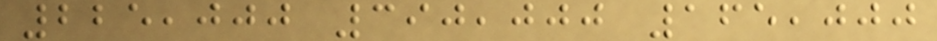225,000 390,000 165,000
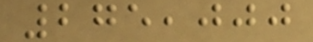275,000
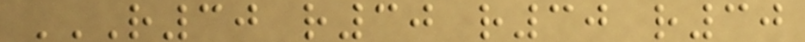R30 R30 R30 R30
